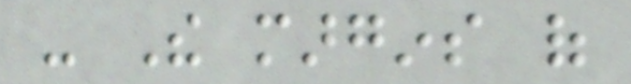- The margins of
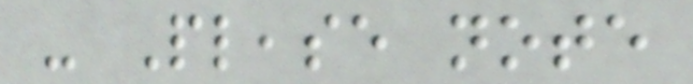- Please note
